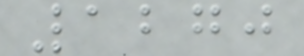1270
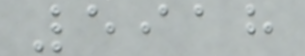5918
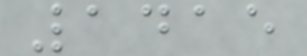1415
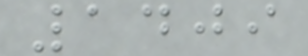1409
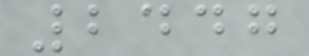2447
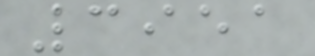3951
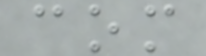com
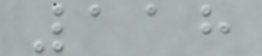118
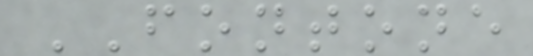FONTONE
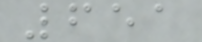651
